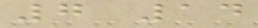7 14
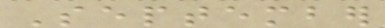September
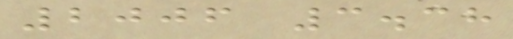2006 3.38
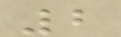2
